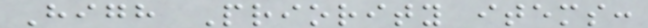High Priority items:
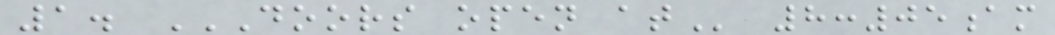1. DOORS OPEN AT 8:05am
